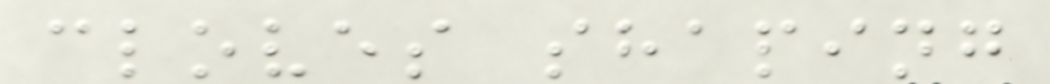cloves shaping
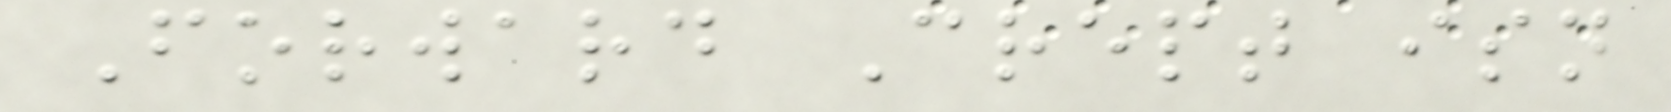Forward Crept isn
